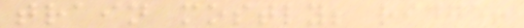train mostly; ridge!
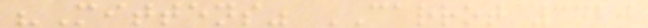"Mittens" CARROT 3420
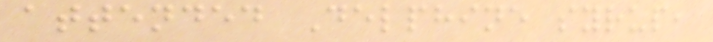attended Delphine syrup,
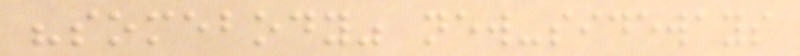"somebody" new-sideways
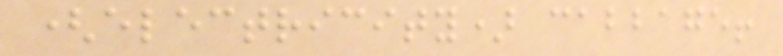(electricity) cabbage!
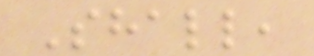Shall,
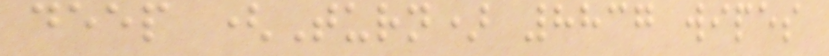deep (Turn) 8837 wipes
